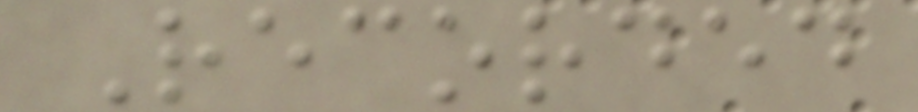Recorded
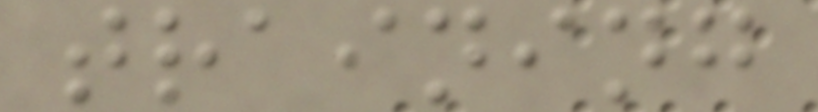training
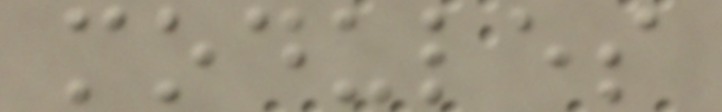modules
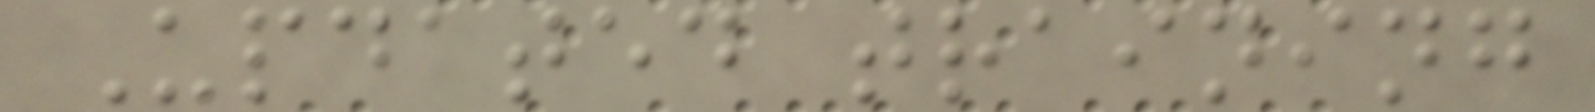Updated training
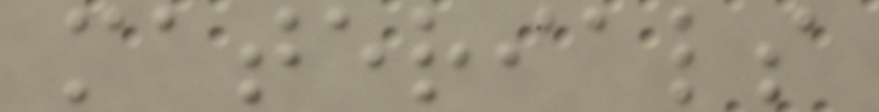materials
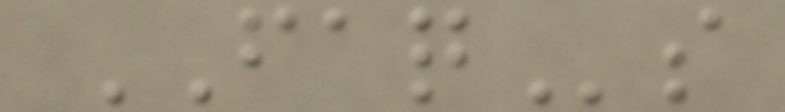FAQs
